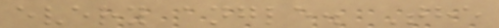every angle. The
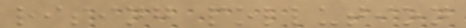rising pollution
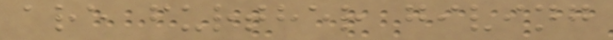are further giving
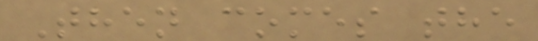Then comes the
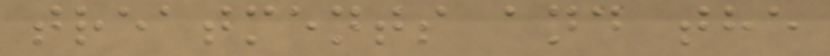treatments and the
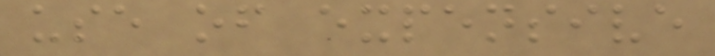use of expensive
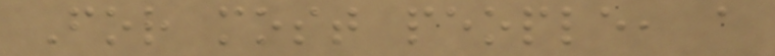For most people, a
